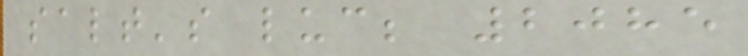salt's luc; 2085
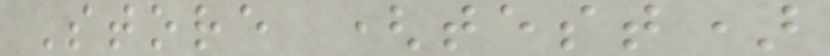Store (test)
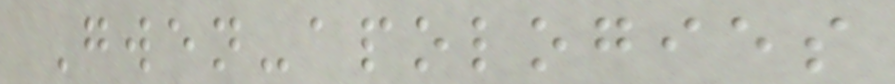Gwen-apologies
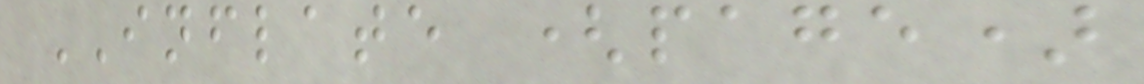INFLATE (page)
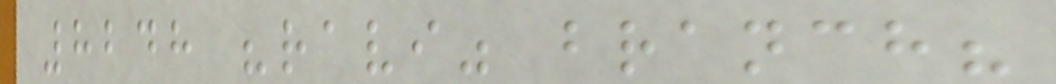8248 "ravi" branch?
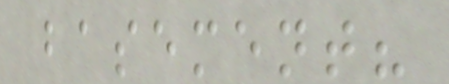basement?
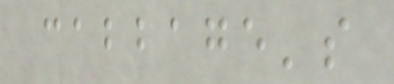cabbage's
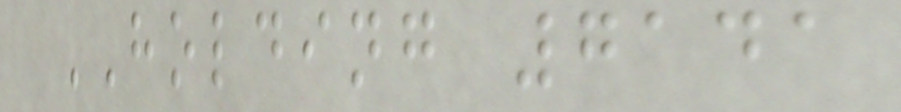HOLDING 7141
